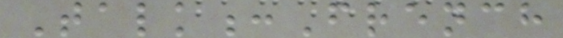Talk:French
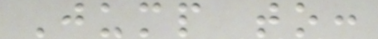Jump to:
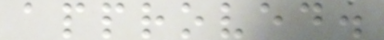approved.
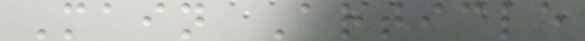Main Article
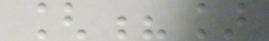[?]
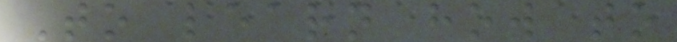To learn how to
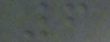6
